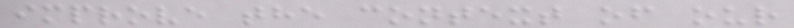improve the context of our
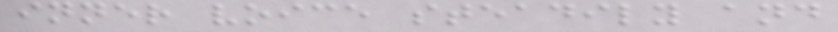inner voice steadily and
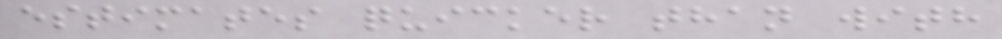estimates quicker than with
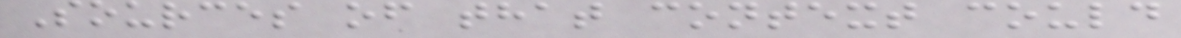Sources of that context could
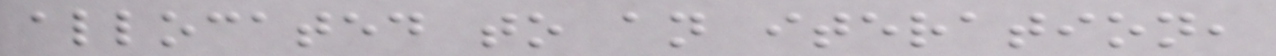allocated to an iteration,
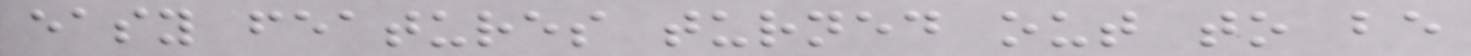easy features turned out to be
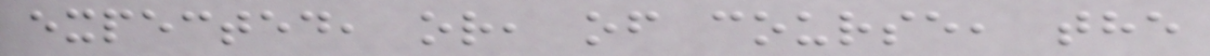expected, or, of course, the
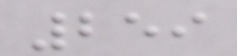259
